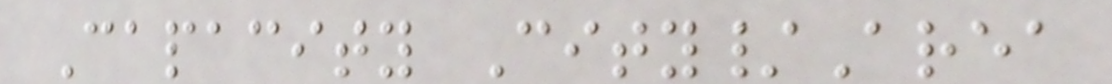Capacity City/Area
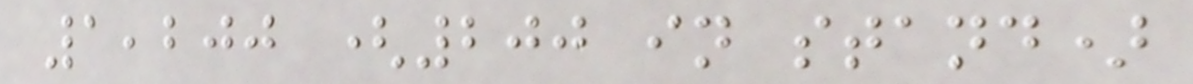1,200 (200 in stand)
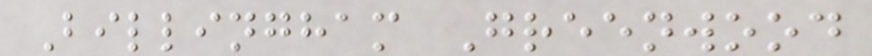Billingham Greenwood
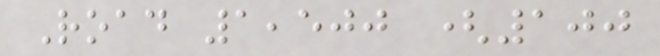Road 1,500 (100
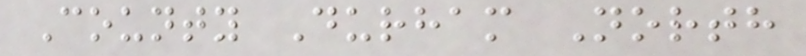County Durham North
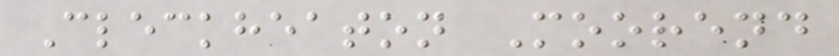Cleckheaton Moorend
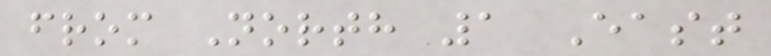from North 1 East
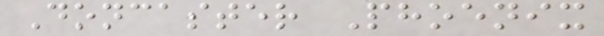Doncaster Phoenix
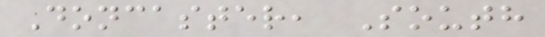Doncaster, South
